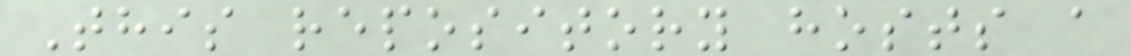This repository hosts a
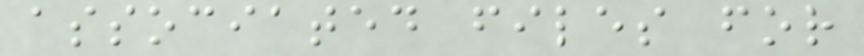associated files for
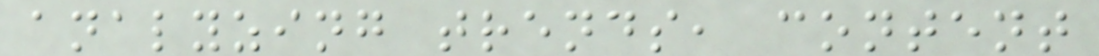analyzing trends, content
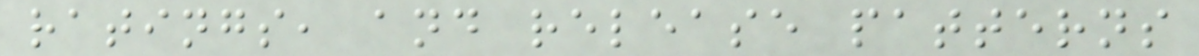ratings, and release patterns
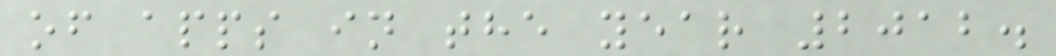of apps in the year 2012.
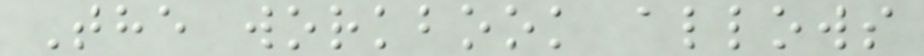The workbook allows
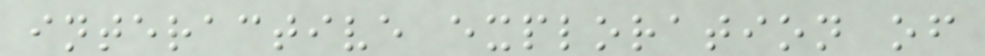interactive exploration of
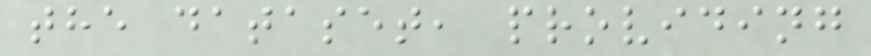the dataset, providing
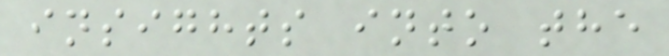insights into the
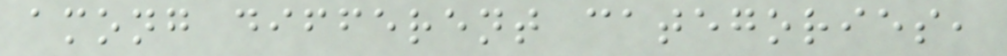among different categories,
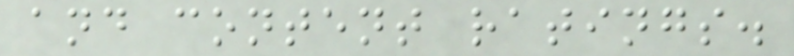and content ratings.
